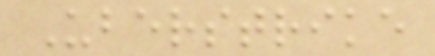Uberstrike
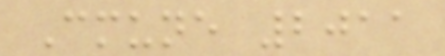Cmune 2011
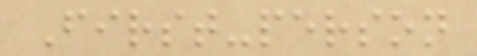First-person
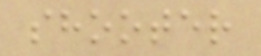shooter
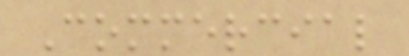Commercial
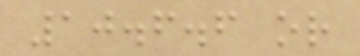10.6.6 or
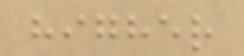higher
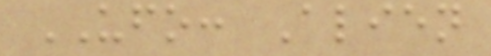UFO: Alien
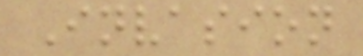Invasion
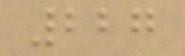227
